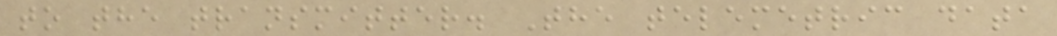to the transmitter. The telemetric data
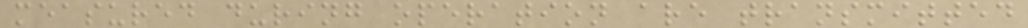measured during operation are transmitted
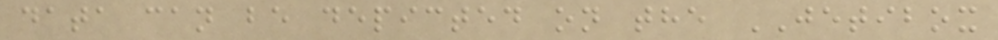data can be depicted on the JETIBOX
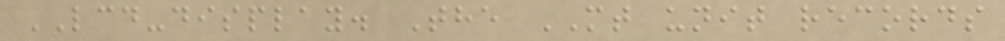LCD-display. The MT unit records
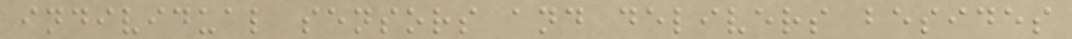individual sensors and delivers besides
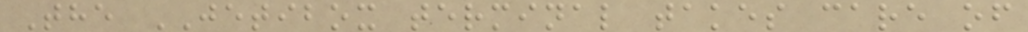The JETIBOX terminal takes care of
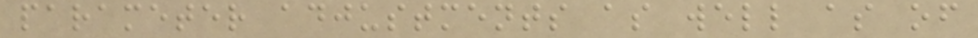parameter adjustments as well as of
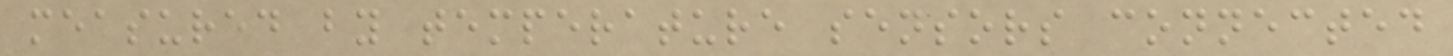measured by temperature sensors connected
